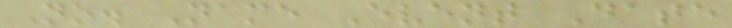No. Name Event Date
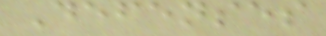Defenses
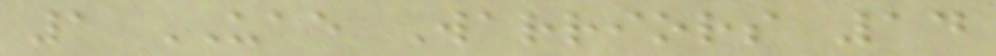1 UAE Warriors 14
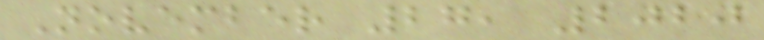November 27, 2020
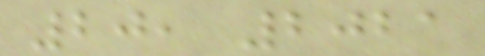20, 2021
